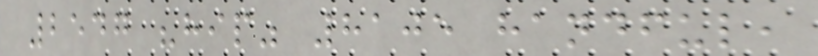2547 "hip" 8105 handful,
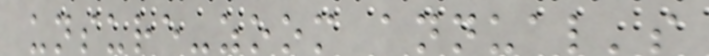unsure-zoom annual's
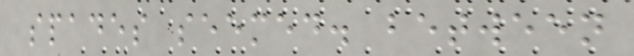spades seemed. between
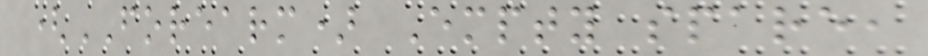(FOREARM) Empty spare,
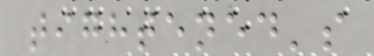tightened's
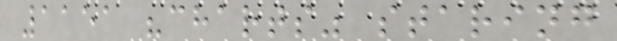1151 "charts" staring
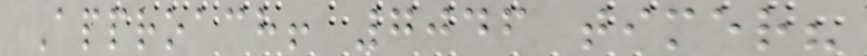Approach! 7046 timer?
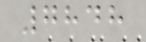7848
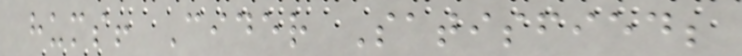hums! Cider Satisfied;
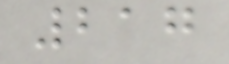217
